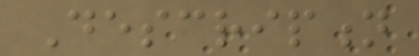Description
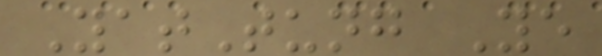YatTung Ye
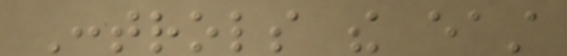Controls the east
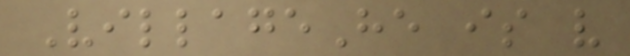VillageHe is very
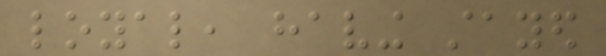loyal, having stayed
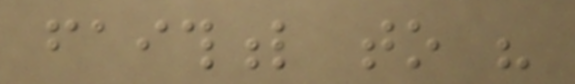faithful to his
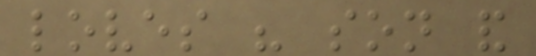loves his son and
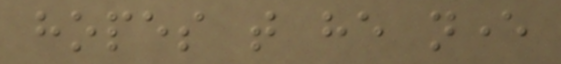hopes that he never
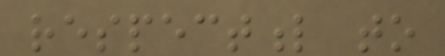respectful to
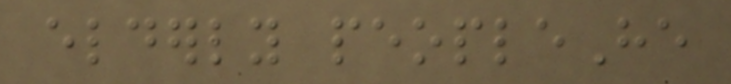elderly peopleHe
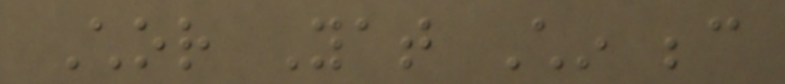Chor Yat Chin because
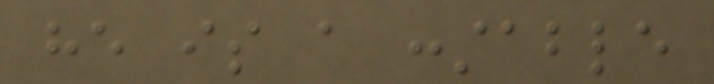he is a constable
